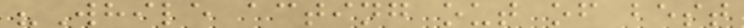"While acting out of best
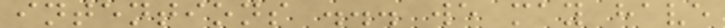intentions ... we may have
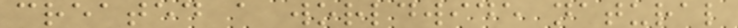created a worldwide natural
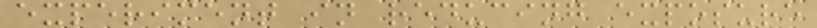experiment in reducing exposure
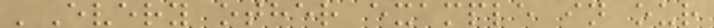'Every other example in our
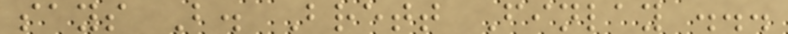says B. Brett Finlay ...
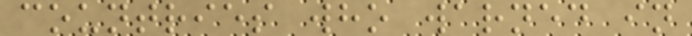countries who warned in
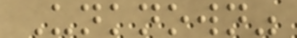Unknown"
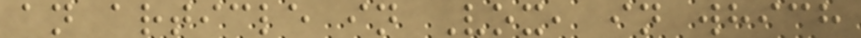an article in Vox, in which
